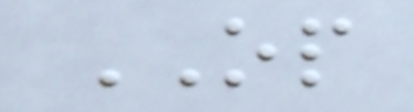OP
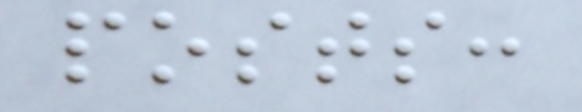posts:
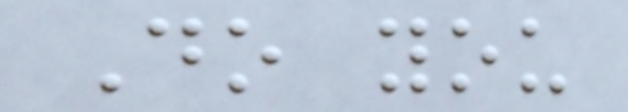Do you
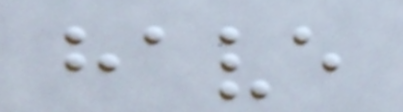have
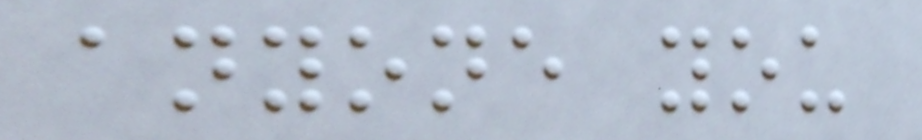anyone you
